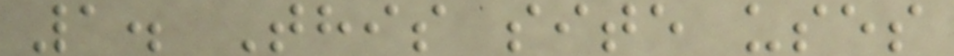1. This site uses
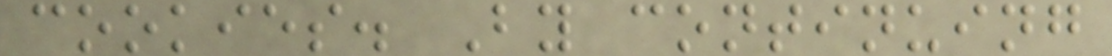cookies. By continuing
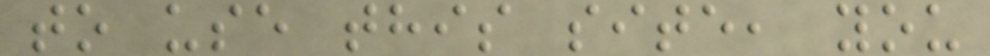to use this site, you
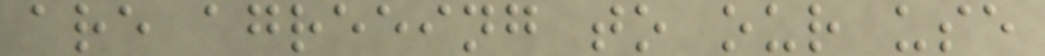are agreeing to our use
